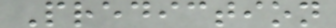Prediction
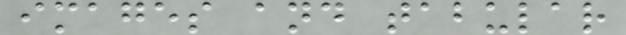images and tabular
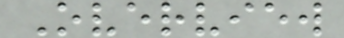Overview
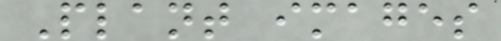Plant images
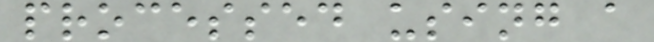processed using a
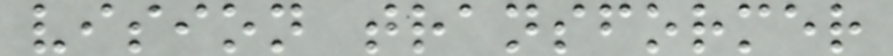vision transformer
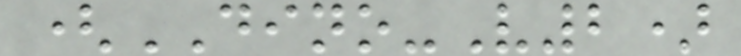(DINO-V2)
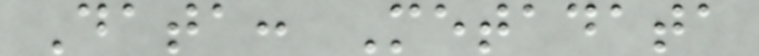Data: Metadata
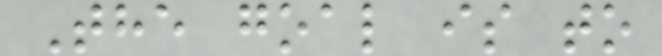The goal is to
